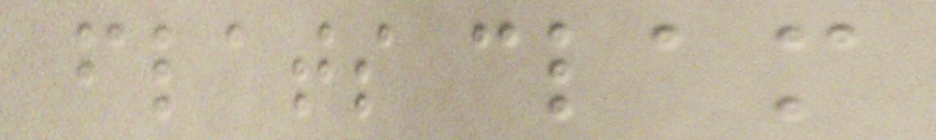flats clam
